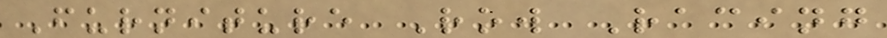Furniture Row Racing
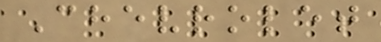Chevrolet
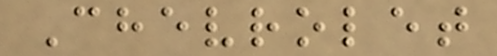Chevrolet
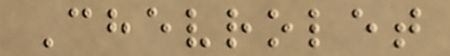Chevrolet
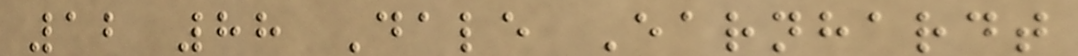12 88 Dale Earnhardt
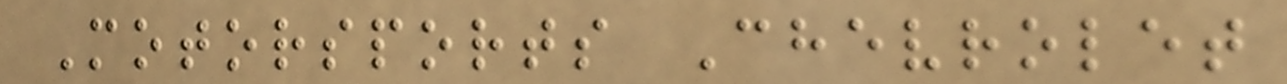Motorsports Chevrolet
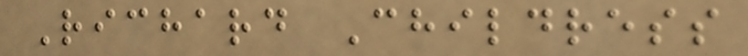Richard Childress
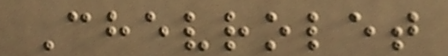Chevrolet
